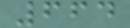664
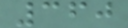360
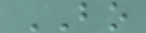BO
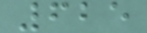625
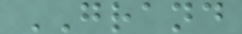GRAND
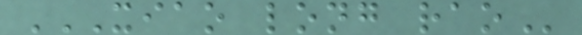XIAO LONG RAO
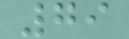79
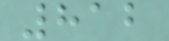812
